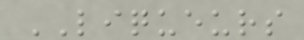LIQUEURS
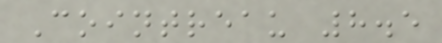Cointreau 8.5
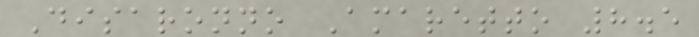Disaronno Amaretto 8.5
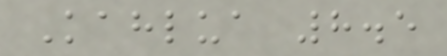Kahlua 8.5
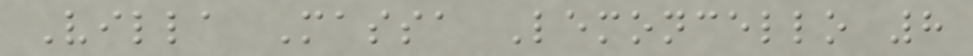Villa Massa Lemoncello 8
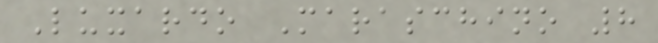Luxardo Maraschino 8
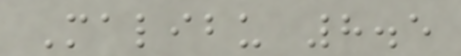Malibu 8.5
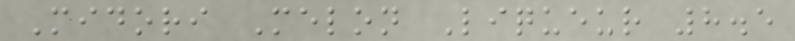Midori Melon Liqueur 8.5
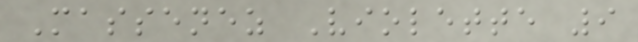Massenez Violette 9
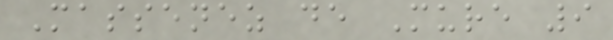Massenez de Mure 9
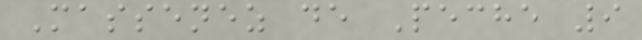Massenez de Peche 9
